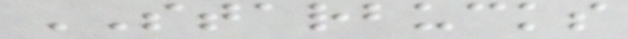STARBUCKS
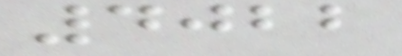4022
